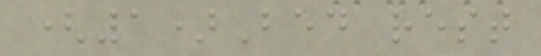(1)Bed rest
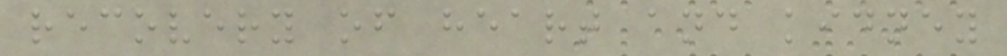recovery of heart and kidney
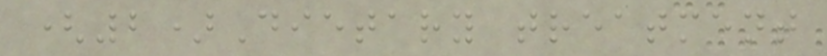(2)Dietary treatment
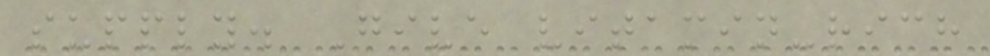supply. Give vitamin-rich
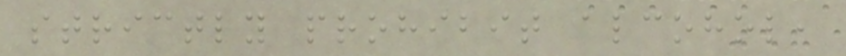strictly prohibit alcohol,
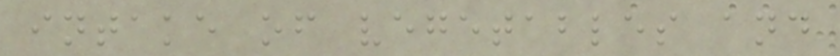intake of vegetables and
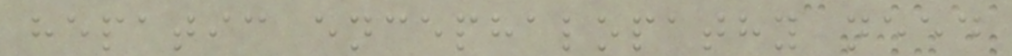hepatic encephalopathy need
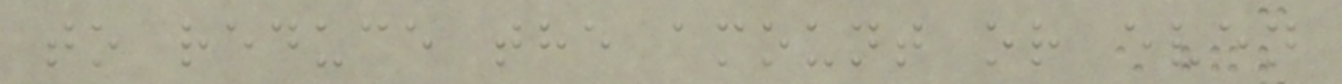to reduce the amount or even
